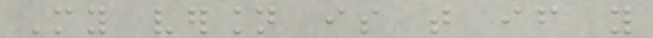My version is that if you
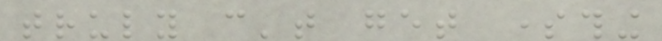truly can't get something
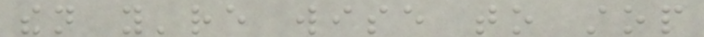then you're wise to stop
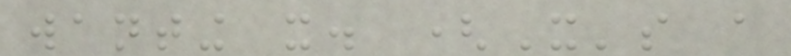wanting it. (It's a
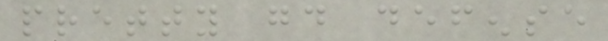pretty good defense
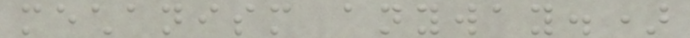mechanism anyway.)
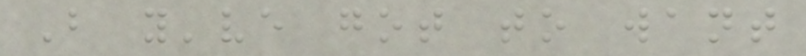But you've got to want
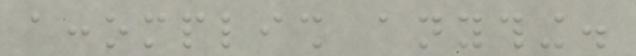accomplish anything.
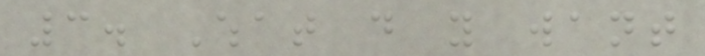3. What do you want
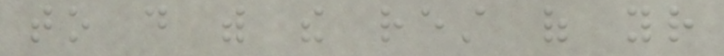to do with the rest of your
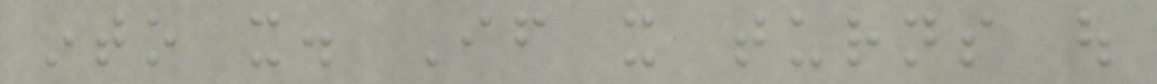into it. If it turns out
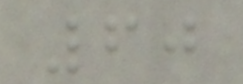60
